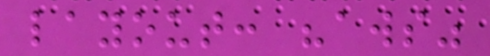layout: "aws"
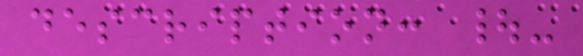description: |-
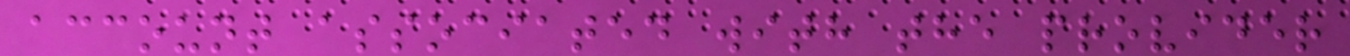account associated with the provider
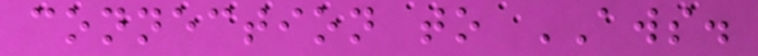connection to AWS.
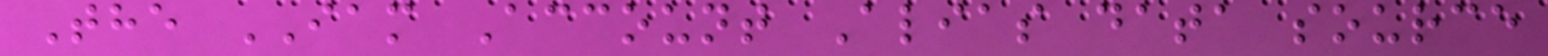The IAM Account Alias data source
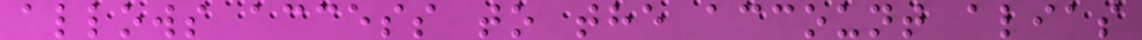allows access to the account alias
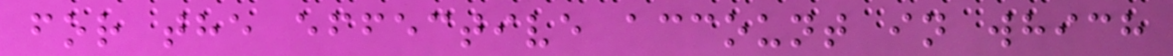for the effective account in which
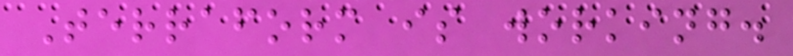Terraform is working.
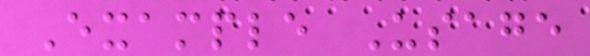Example Usage
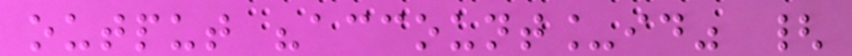output "account_id" {
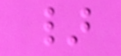}
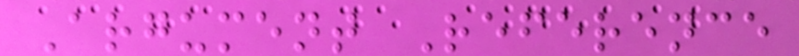Argument Reference
